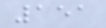151
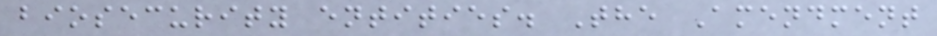biosecurity entities. The Amendment
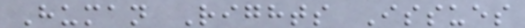Human Rights Issues
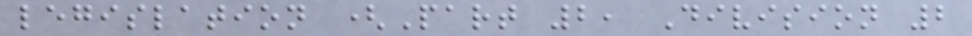legislation (Part 2, Division 2
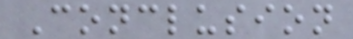Conclusion
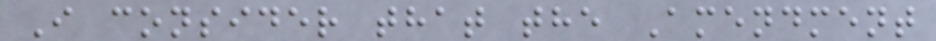I consider that the Amendment
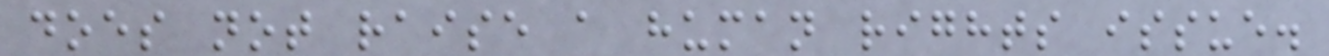does not raise a human rights issue.
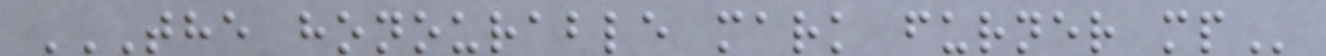THE HONOURABLE MARK FURNER MP
